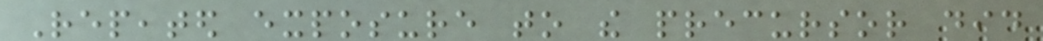Repeated exposure to the precursor did
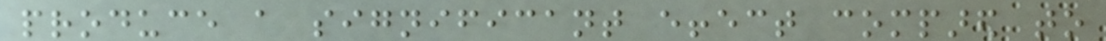produce a significant effect compared to
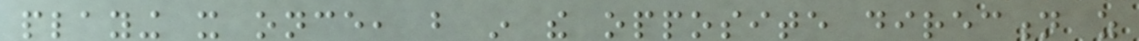playing it once, but in the opposite direction as
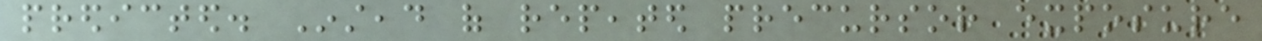predicted. Instead of repeated precursor exposure
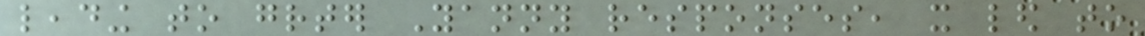leading to greater Yanny responses, it led to
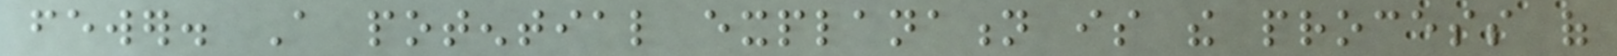fewer. A potential explanation is the process of
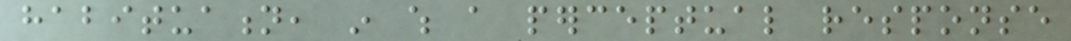habituation, in which a perceptual response
